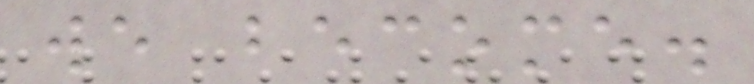we become.
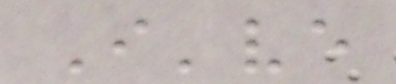I've
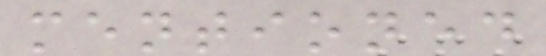mentioned
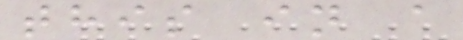this in a
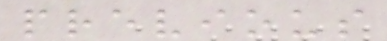previous
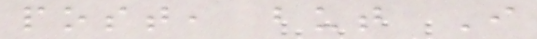post, but I
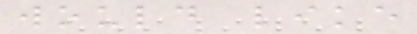would like
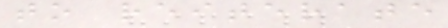to reiterate
